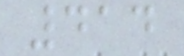414
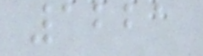1221
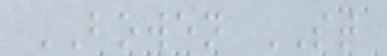BOWEN ST
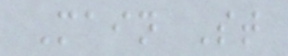Main St
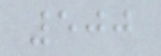500
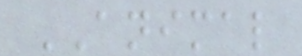ANIMAL
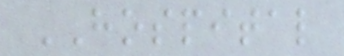HOSPITAL
